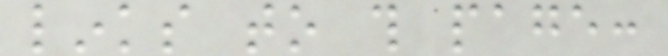links to this page:
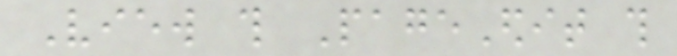View this PageEdit this
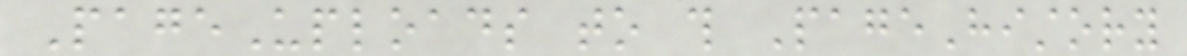PageUploads to this PageHistory
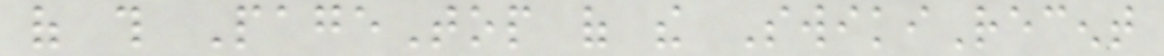of this PageTop of the SwikiRecent
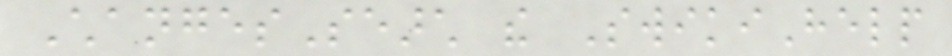ChangesSearch the SwikiHelp
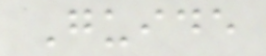Guide
